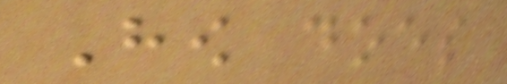How does
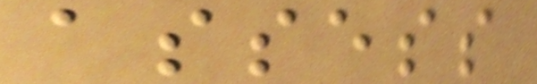assess
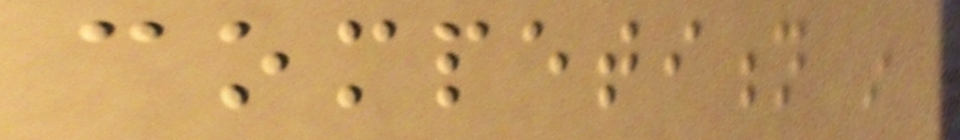competition in
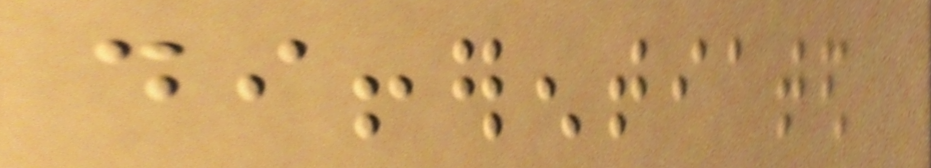differentiated
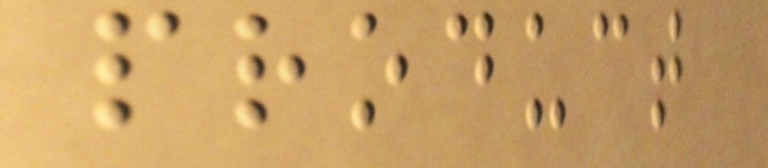product
